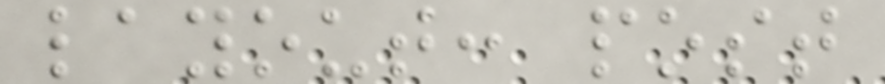layout: post
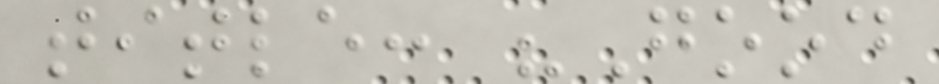title: "Good
